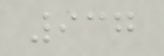937
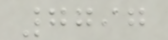7797
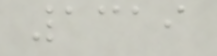1319
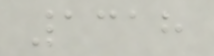1318
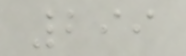299
